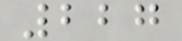227
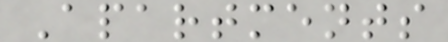Apartments
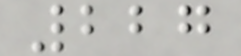227
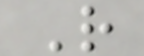R
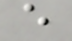e
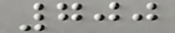700
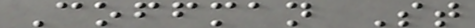Coffman St
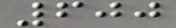600
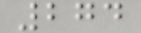274
